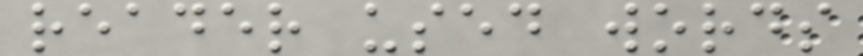reader used words
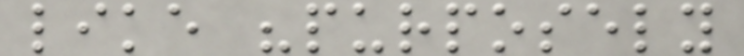like "purposely
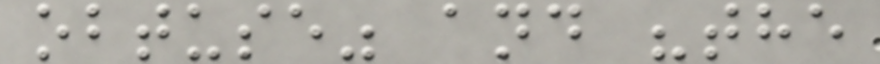obtuse" and "the
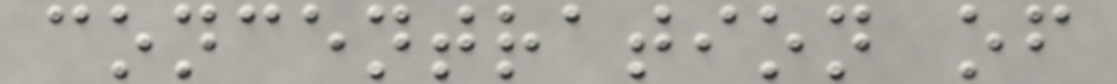concentration of
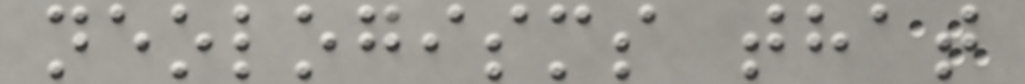neologisms that
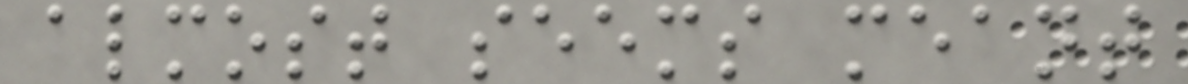almost seems meant
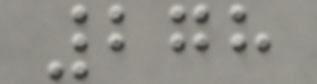278
